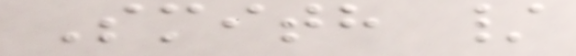Smith /
